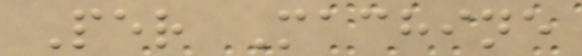Per Machine
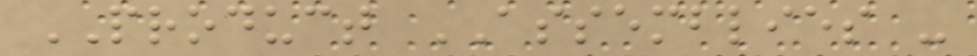PRODUCT ASSEMBLIES -
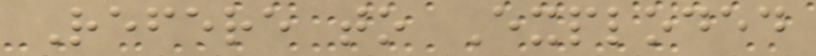Refere to Exploded
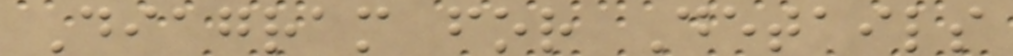Diagram for Details
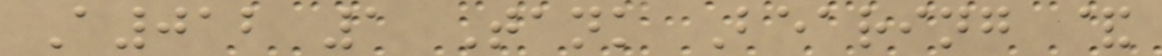A012 1 Tank Bearing &
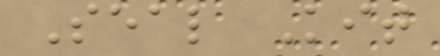Seal Kit
